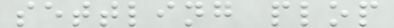settling plop
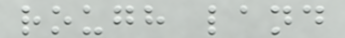rough land
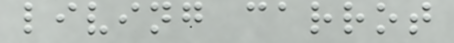living carrot
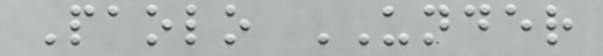Paolo UNDER
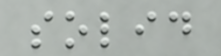solid
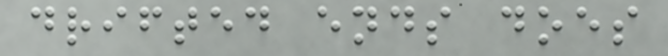drifted ends does
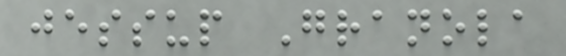jessup Granola
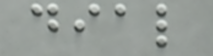dial
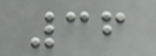36
